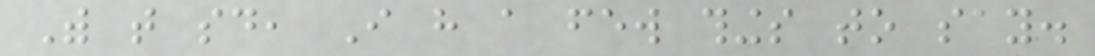With that said, I have a few things to say.
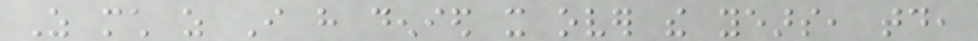As much as I have denied it over the years, today,
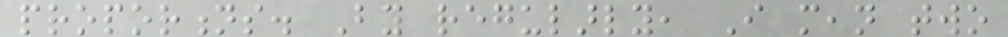proportions. By regularly, I mean two
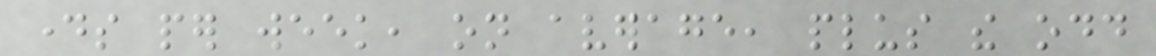days per week, on average, plus the odd
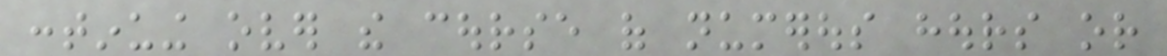continuing over the course of numerous hours or
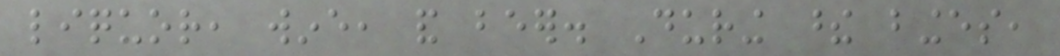liquor, wine, and beer. During these binges,
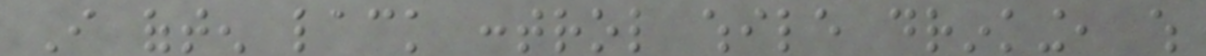I often lack control while drinking, which
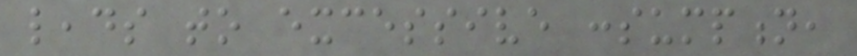leads to excessive consumption,
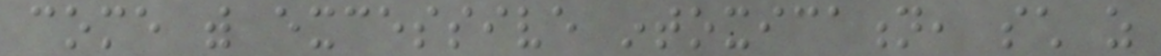come with excessive intoxication, such as
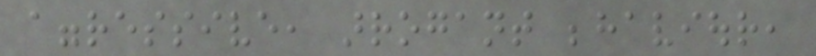aggressive, arrogant behaviour,
